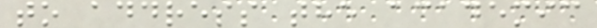to address the academic
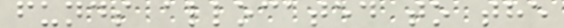funds allocated to the
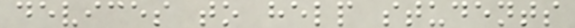devices to help students
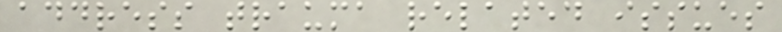address trauma related issues
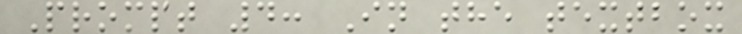Prompt 4: In the textbox
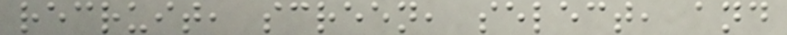recruit, screen, select, and
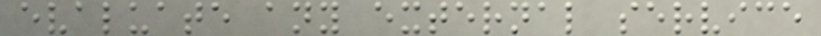evaluate any external service
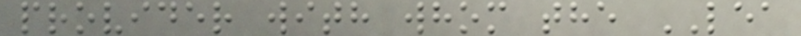provider with whom the LEA
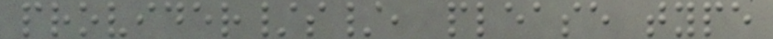provider/s/, please type
